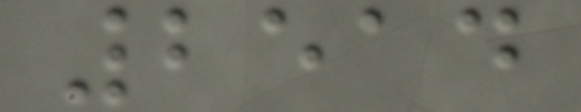2514
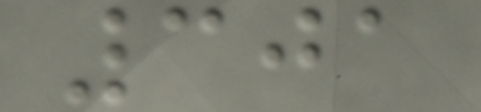301
